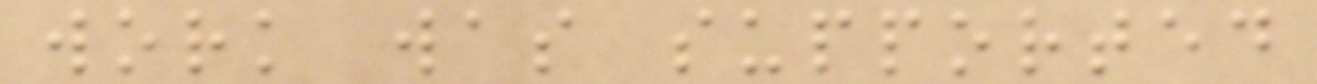work was supported
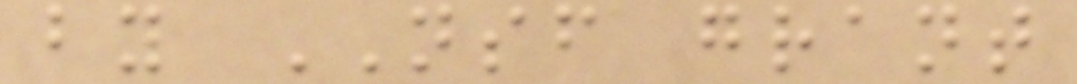by NSF grant
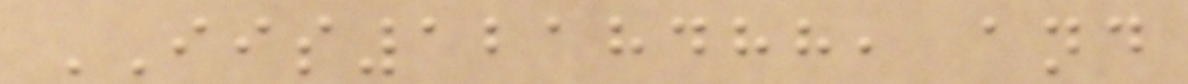IIS1218488, and
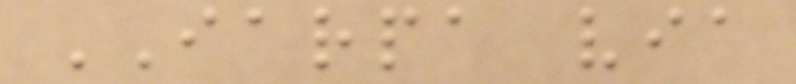IARPA via
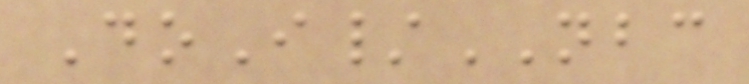DoI/NBC
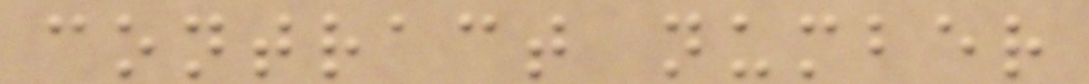contract number
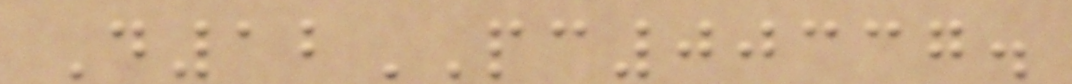D12PC00337.
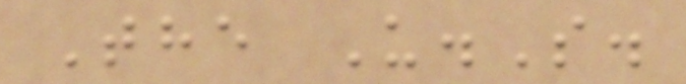The U.S.
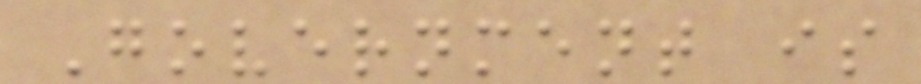Government is
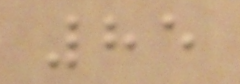85
